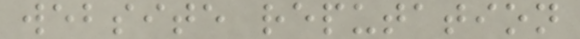website reputation
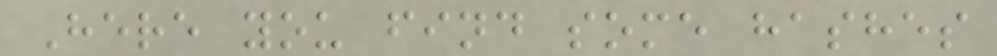Here you find some hashes
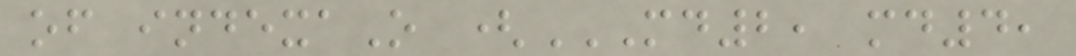of indexaO (MD2, MD4,
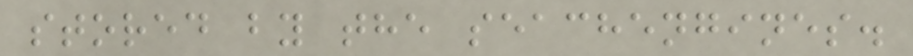stored by the seachengines.
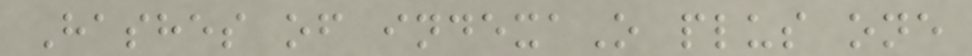Hashes of indexaO plus one
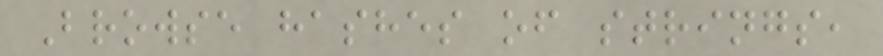Browse hashes of strings,
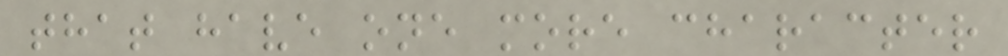that have one more character
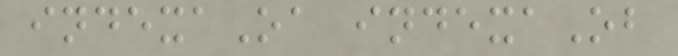indexaOa indexaOb
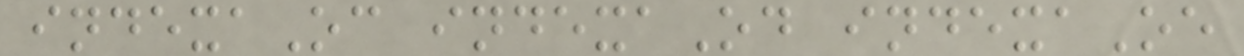indexaOc indexaOd indexaOe
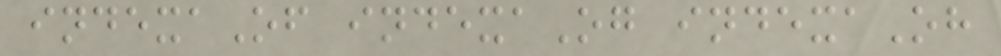indexaOf indexaOg indexaOh
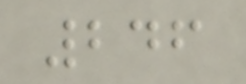246
